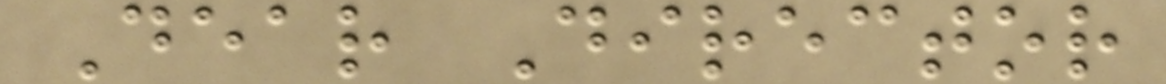Dear Director
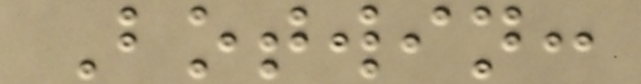Botwin:
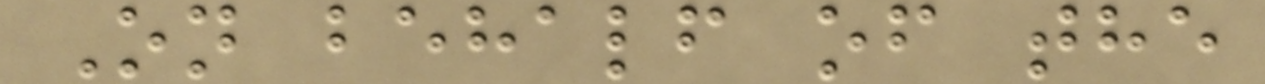On behalf of the
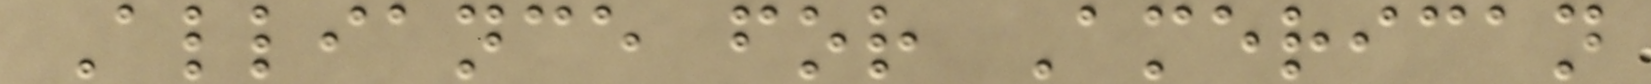Alliance for American
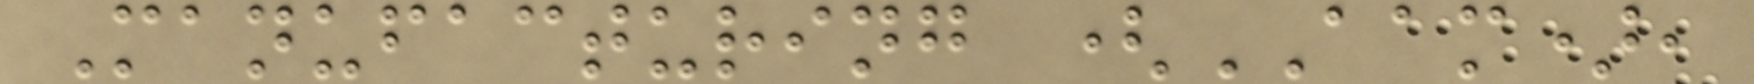Manufacturing (AAM),
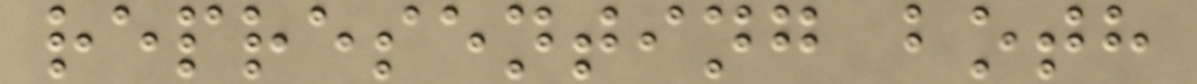representing both
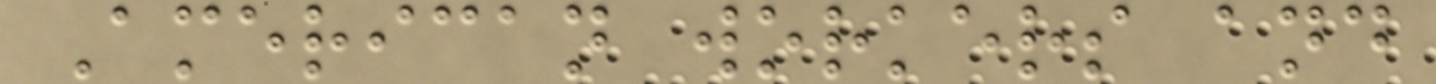American workers and
